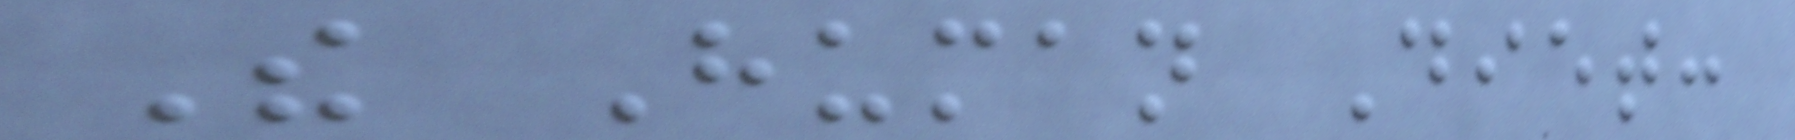The Human Diet:
